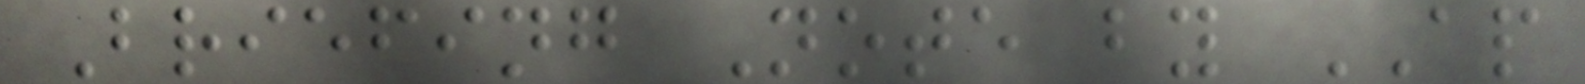Briefing Note by AP
